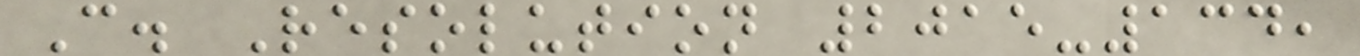C. Resolution 2015-134,
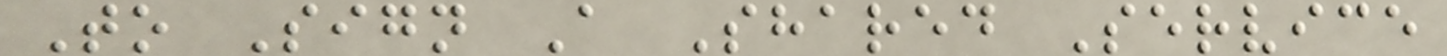To Sign A Shared Service
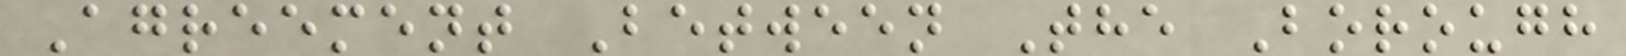Agreement Between The Borough
